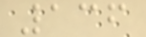136
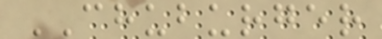CHUBURGER
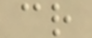cr
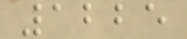1225
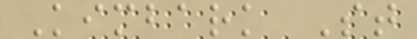Kimbark St
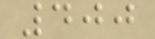400
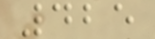425
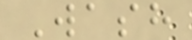Wash
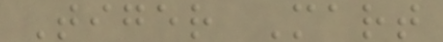Tiger Mart
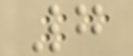7
